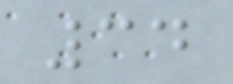34
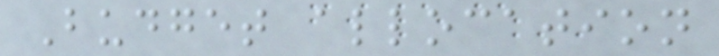Budget allocation
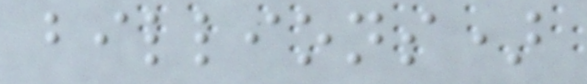billions)
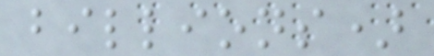billions)
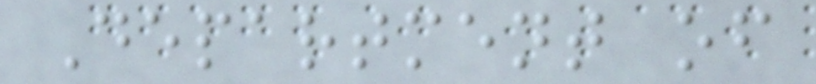Department of
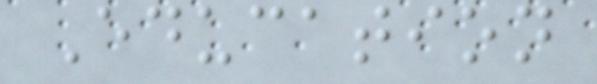Education
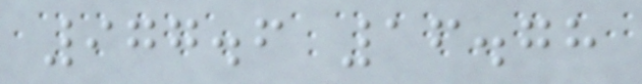977.6 16.78
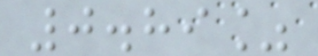0.89%
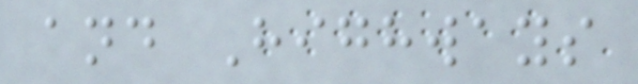and Highways
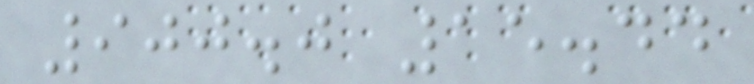900.0 15.44
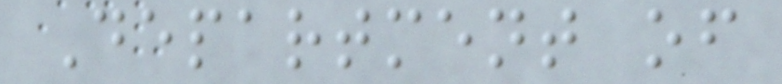Department of
